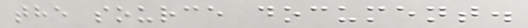the source document.
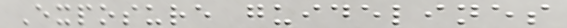Exposure guidelines
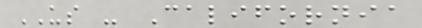US - California
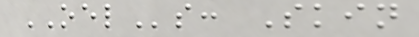OELs: Skin
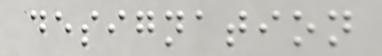designation
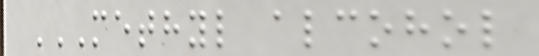METHYL ALCOHOL
